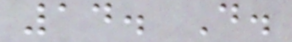14. D.
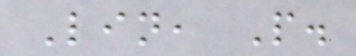Lin, P.
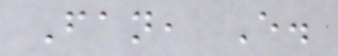Fan, E.
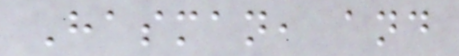Hasman, and
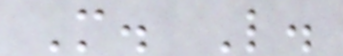M. L.
